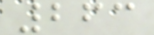263
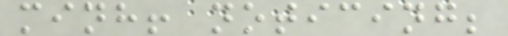minh! noticing;
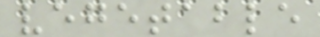vegetable
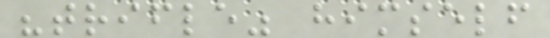"trifle" himself
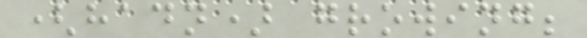(hadn) growing;
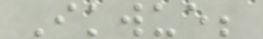Ikwue;
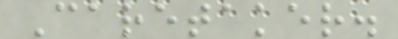Caretaker.
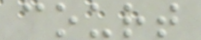court
